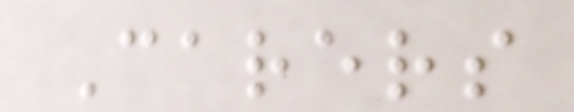Carers
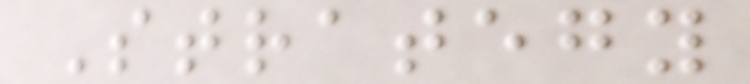Strategy
